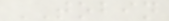TOBIN
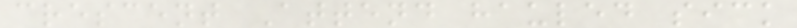crescent Attend hauled sick
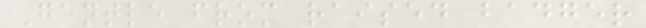Gentle from raised badger
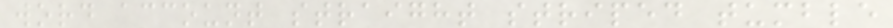word account straight striped tumble
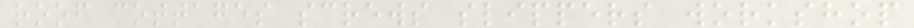roof cottages screws slippers workshop
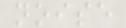noise
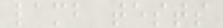lamb tests
